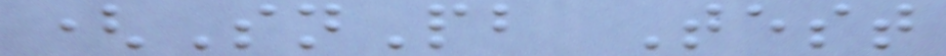(SnPb Test
